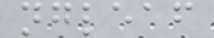ngleaf
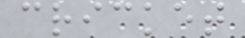cricket
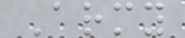Army
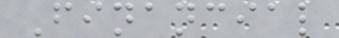Financial
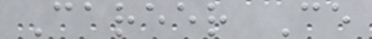Career Ce
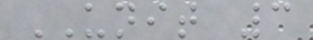UNIT 3
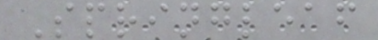Springleaf
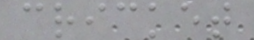cricket
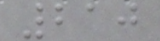210
